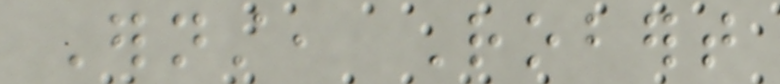Ernst, Robert
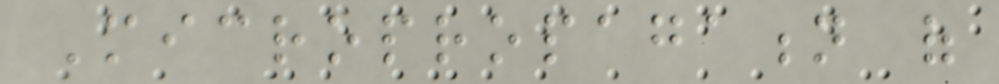Micropropagation of
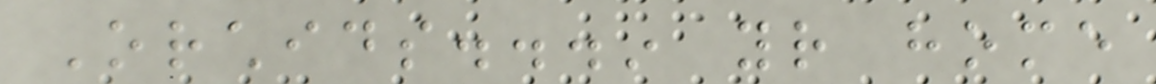Orchids...in your home
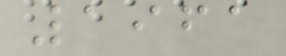1961
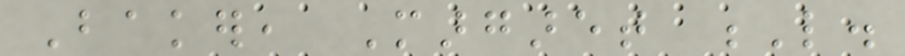Baker, Margaret L.
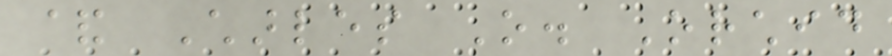& Charles O. Orchid
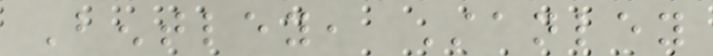Bentley, Stanley
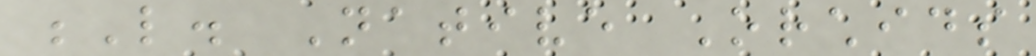L. Native Orchids
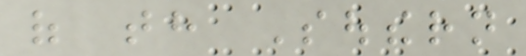of th Southern
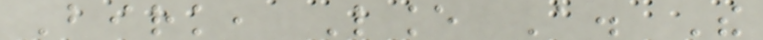Birk, Lance A. The
